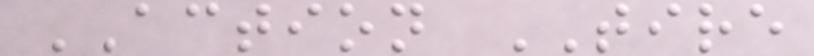ACTION TIRE
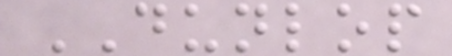DUNLOP
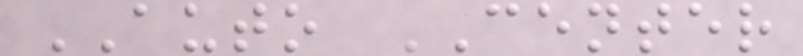AUTO CENTER
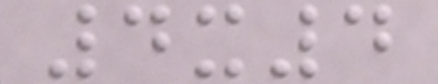4x4
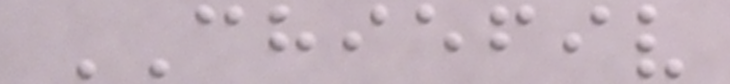CHIEFIV
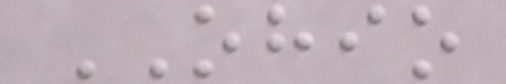OHIO
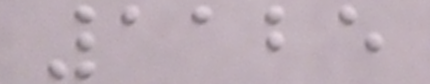1125
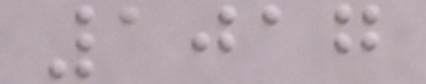1017
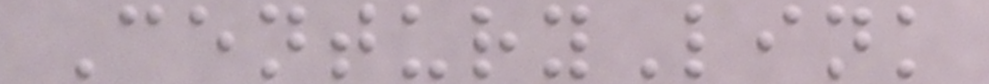CenturyLink
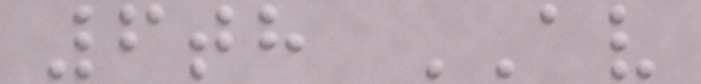6th AV
